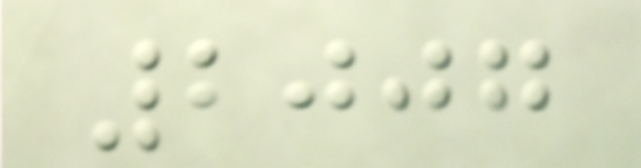2007
